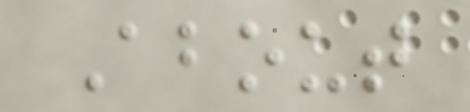About
